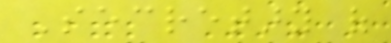Secretary of
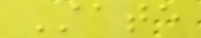State
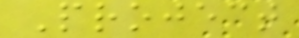Project
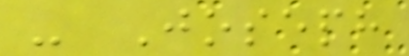- Joseph
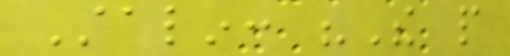Stalin: "The people
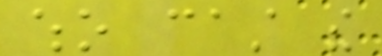who cast the
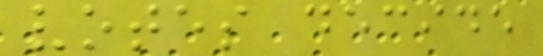votes decide
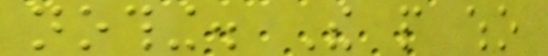nothing. The people who
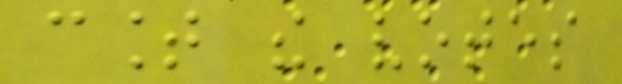count the votes
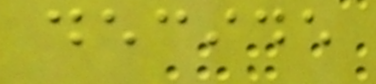decide
